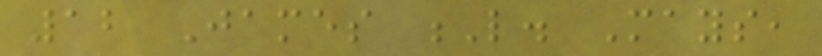12 James L. Mays,
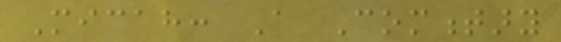Micah: A Commentary
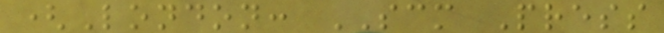(London: SCM Press
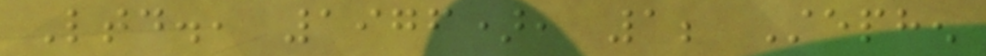Ltd., 1976), 1; Stephen
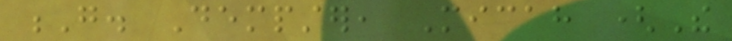G. Dempster, Micah (The
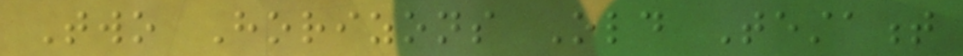Two Horizons Old Testament
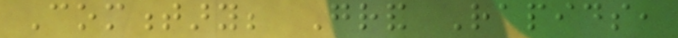Commentary; Grand Rapids,
